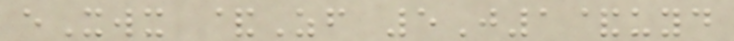eXwx &Zf 5J1&uyd
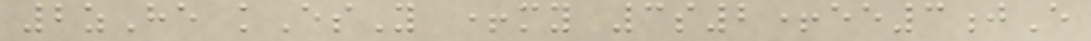2zHe kEsY +my 3s2+ee3jE
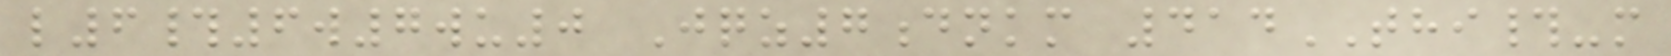l6#6w7wu0 Jqz7dnkm 414THI#-m
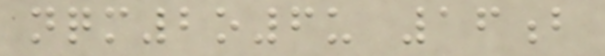nqm2o6u 16b
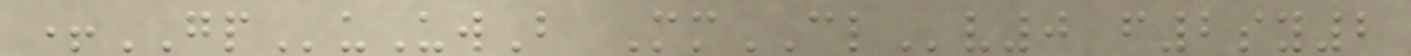+GPuUwB MmCLv0 f2sy2
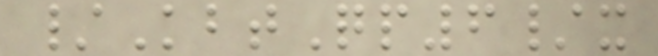/KbtQp6/x
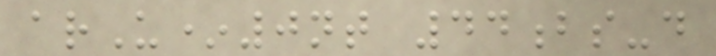arU*0nt 44bs-d
